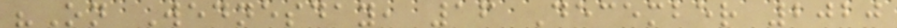"On Wednesday, 16 December 2020
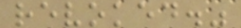revoked."
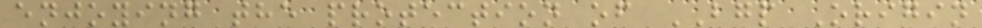enjoying the protection of BGP Origin
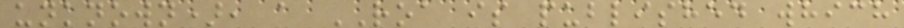unknown), a ROA is published which
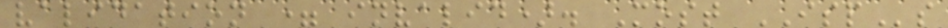validation = invalid). Most ISPs
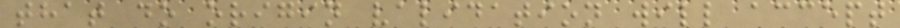that do origin validation will accept
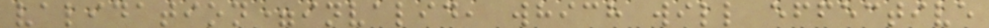validation=invalid, which will effective
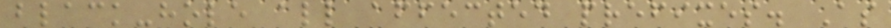black-hole all affected prefixes. As
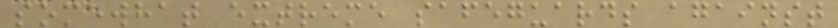somewhat extreme safeguards against
